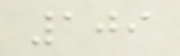109
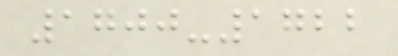1700-1722
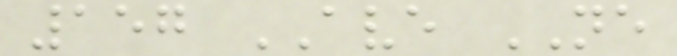157 AVE NE
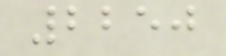2250
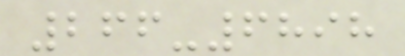266-6898
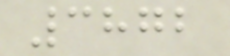3872
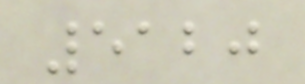5120
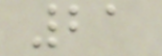21
